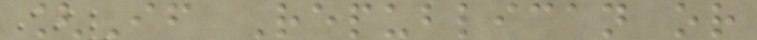[If Republican or
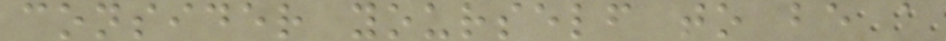consider yourself to be a
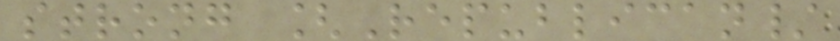strong [Republican/
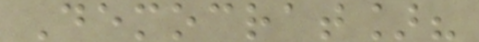Democrat]?
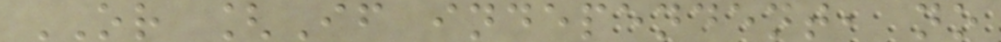OR [If independent, no
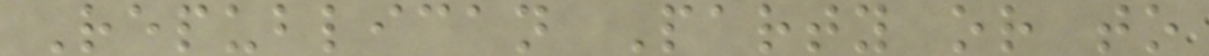Republican Party or to
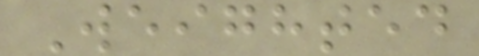Weighted
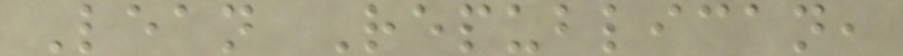Lean Republican,
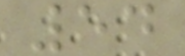54
